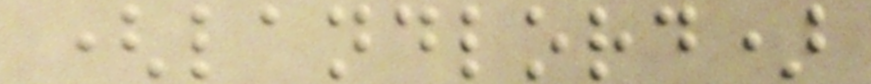(landlord)
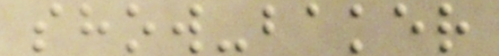show-baker
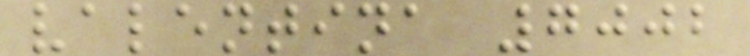valentina 7002
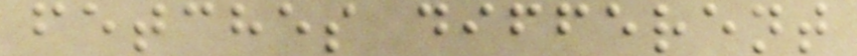fetches different
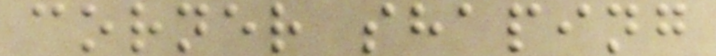corner shaping
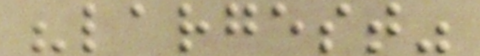"largest"
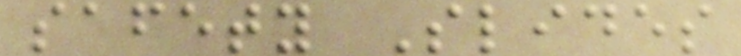safety Slides
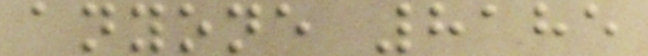anyone 8185
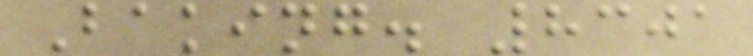Baking. 8301
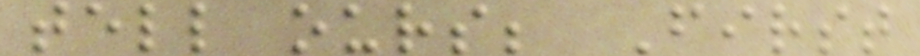tell ours; First
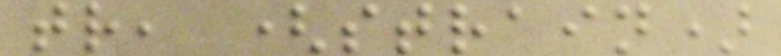tr, (strain)
